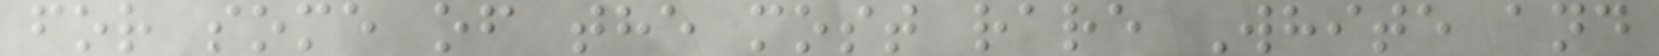for some of the most rare White and
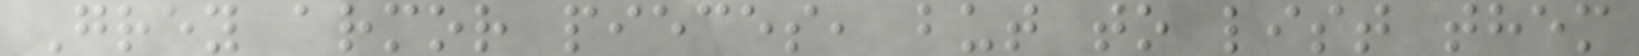Grey armor pieces, but to list them
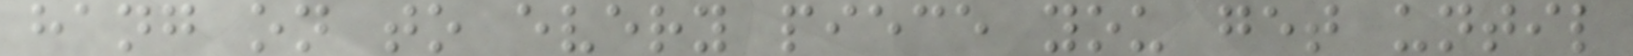hang on to every piece you get until
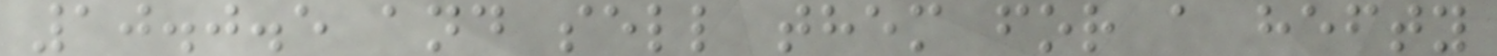10.0.5 and sell them for a hefty
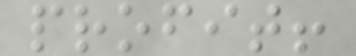profit!
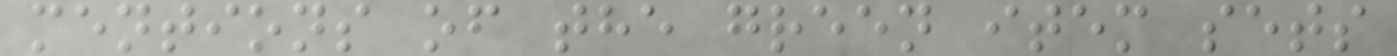mentions of the green item sets
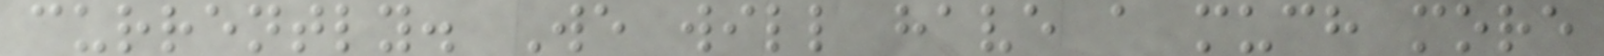currently. We will have a much more
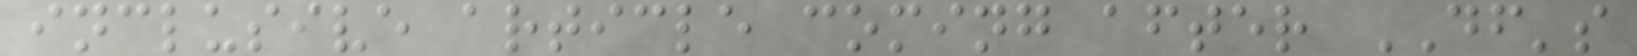inclusive article coming after DF's
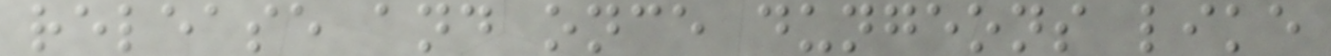release and once dungeons like
